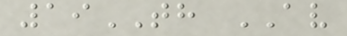19TH AV
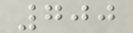700
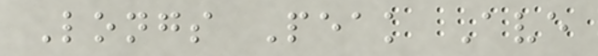Longs Peak Ave
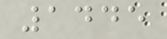1445
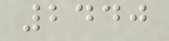2440
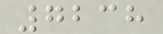7238
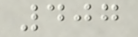407
